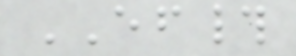EF#
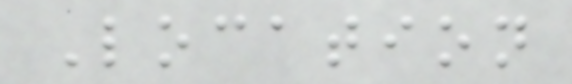Location
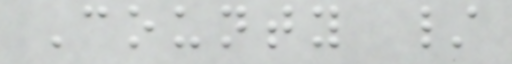County /
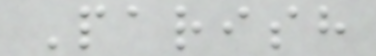Parish
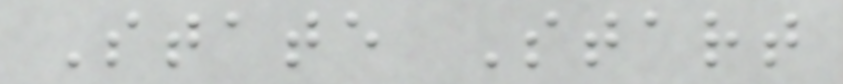State Start
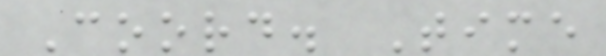Coord. Time
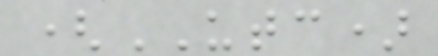(UTC)
